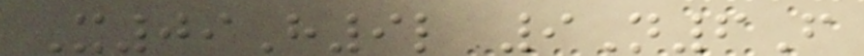X09H9l 9N6F
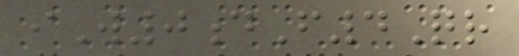iW0dF4Qr
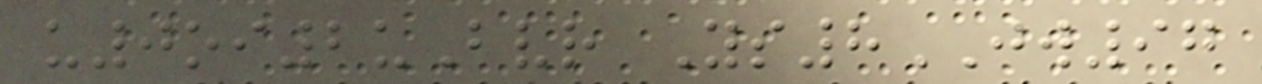u0oi2uBvr Ys8JW97
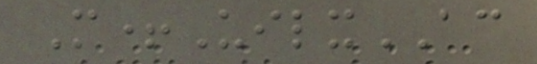M+UilxAC
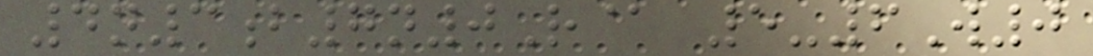4n3b7n0R@ 5-6W0
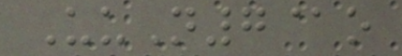UuN7@o
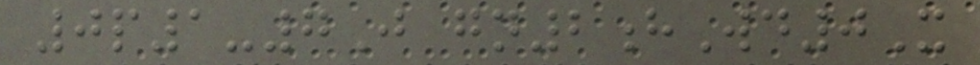0p1-7J gn2hWd0X
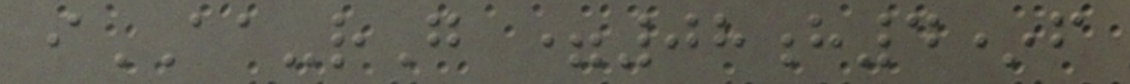iAA-rG =08h4*f
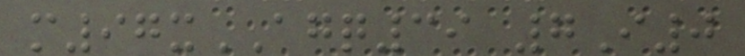m97xAGQ39 7I0
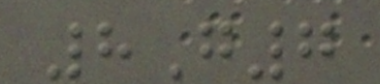8G7
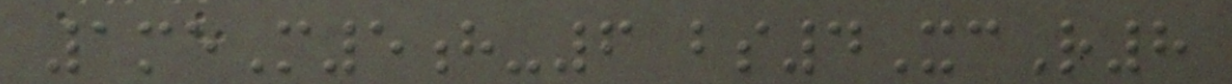1meM5h-6 bs4XcR8
